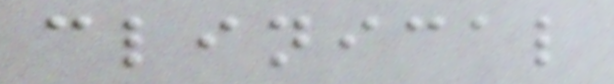clinical
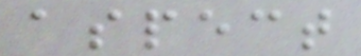aspect
